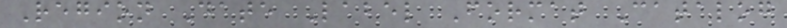Region Date Label Format Catalog
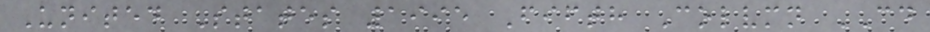United States 1995 Fifth Colvmn CD
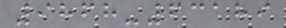9868-63189
